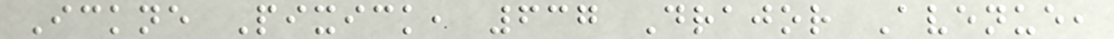Ickne Pixick, 637 Drajor Avenue,
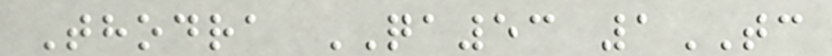Thodra QA53 1TC
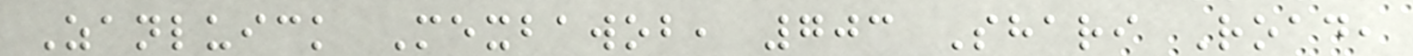Zanluick Mexbawob, 703 Shari Road,
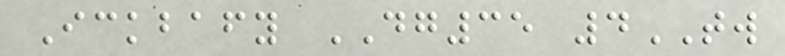Ickbafy DG35 4TW
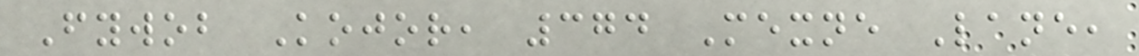Fywob Kojor, 374 Mexne Lane,
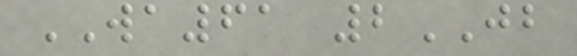WA61 2JB
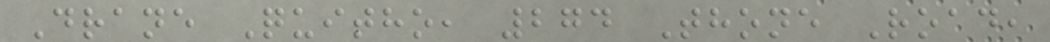Drane Quitho, 274 Thone Road,
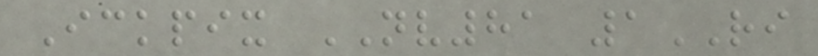Ickpix NV81 1RI
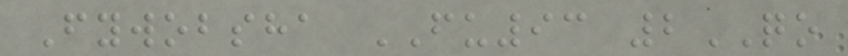Fywobsha FU93 2QO
